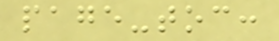page-toc:
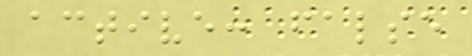active: false
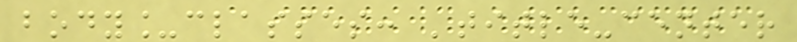body_classes: 'title-center
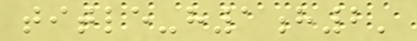title-h1h2'
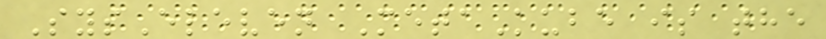SysEleven MetaKube is the
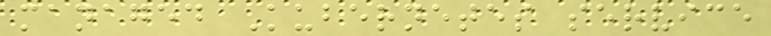managed Kubernetes service
